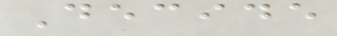Decide
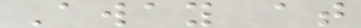Away at
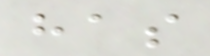has
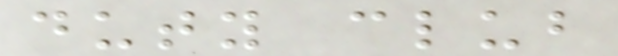duty club
